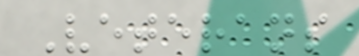Veterans
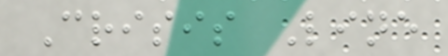Crisis Line
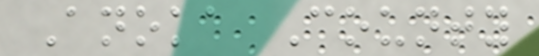Anoka County
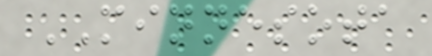MINNESOTA
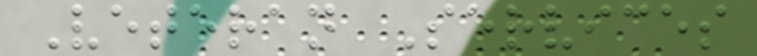Veteran Services
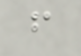f
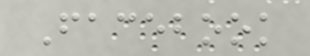Facebook
